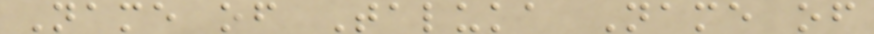Name of Taluka Name of
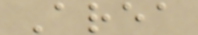Area
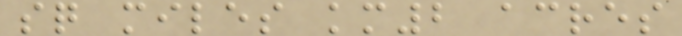sq miles km2 acres
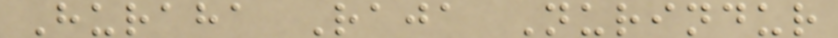Huraha Raja Nurindur
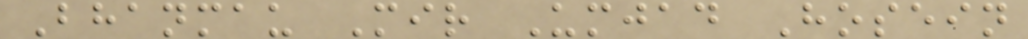Bhanmau Mir Umjad Hosein
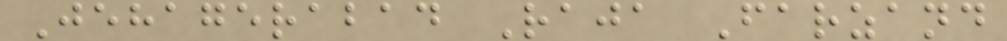Jehagerabad Raja Farzand
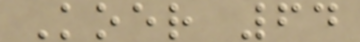Koer 64
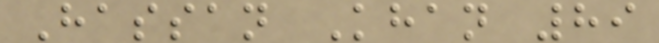Hassan Khan 89
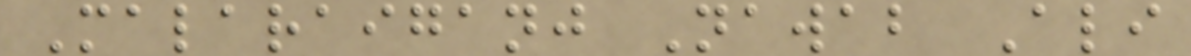Malaraiganj Nawab Ali
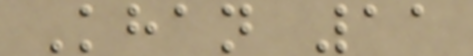Khan 11
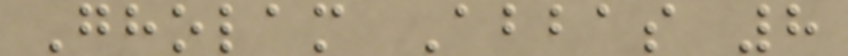Gholam Abbas 8
